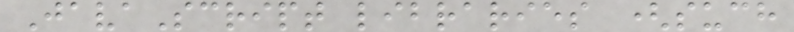JavaScript libraries (such
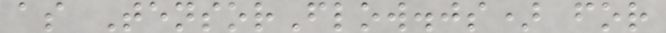as TensorFlow.js) for
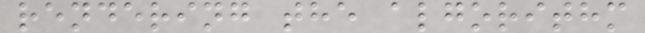rendering the algorithm
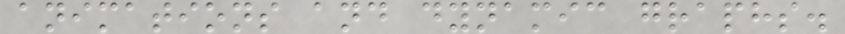animations and dynamic graphs.
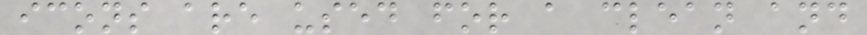icons are used for a clean and
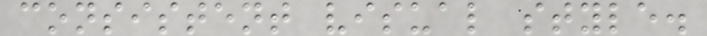consistent visual style.
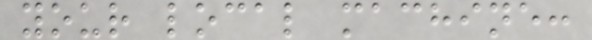your local machine:
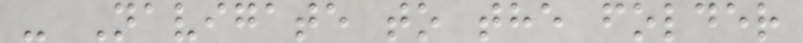- Navigate to the folder
